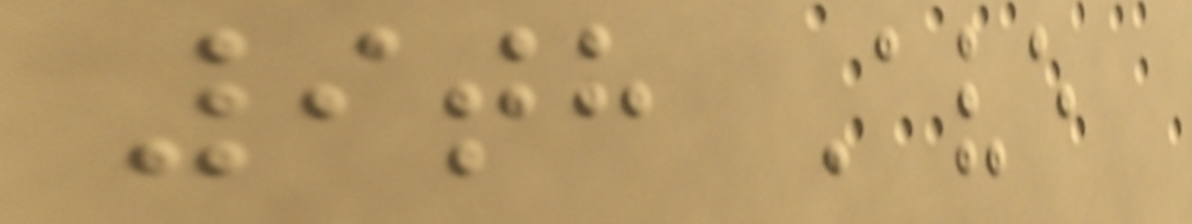9th Ave
